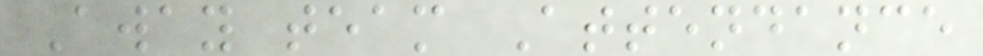Away team Attendance
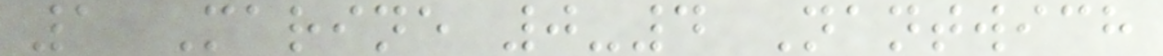1 Marine 0-4 Nantwich
